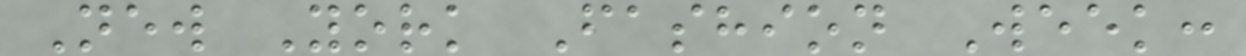New York Fashion Week:
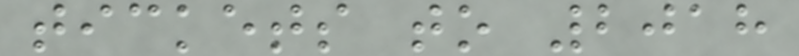tickets to 2018
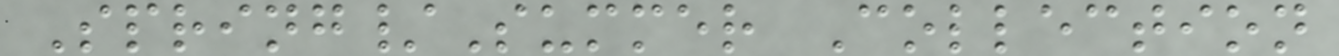Spring/Summer Collection
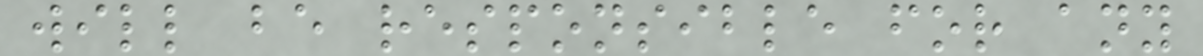will be responsible for any
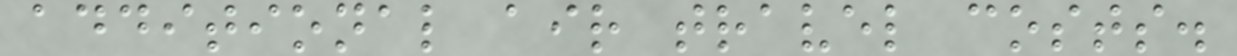additional air travel costs.
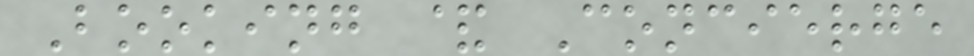Booking & Concierge
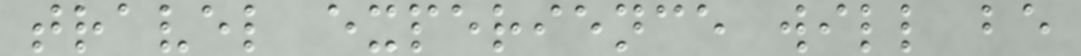travel experience will be
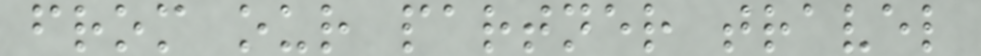from our partner travel
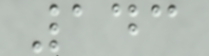143
